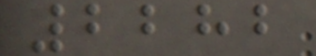2282
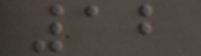12
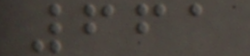661
